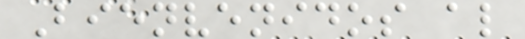Bienvenidos al
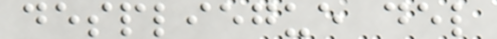despliegue del
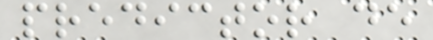predictor de
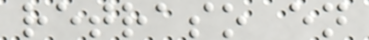retraso en
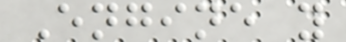Engine y
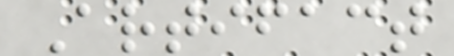Artifact
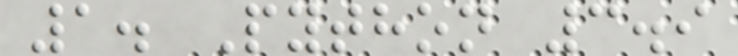1. Python 3.9
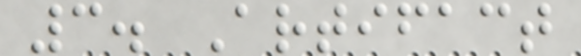3. Artifact
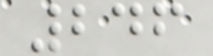246
